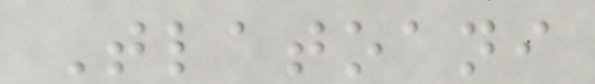Tlatoani
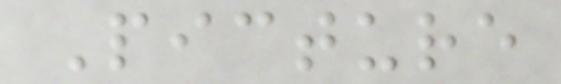Picture
